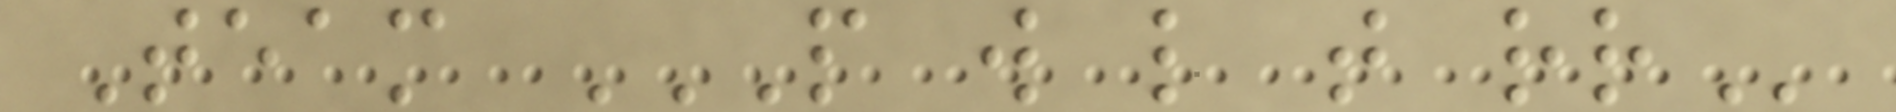Team P W L T RR
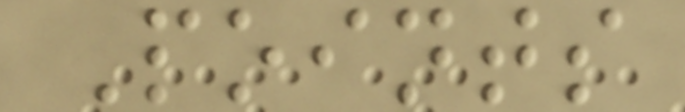Points
